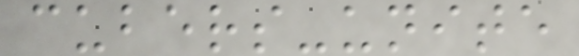cubers-unite
